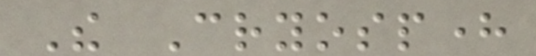The Cryosphere
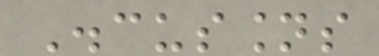Discussions
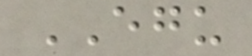EGU
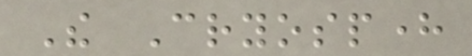The Cryosphere
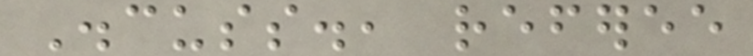Discuss., referee
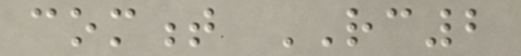comment RC2
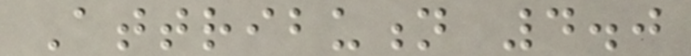Attribution 4.0
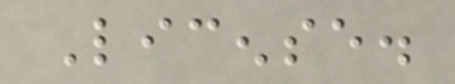License.
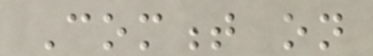Comment on
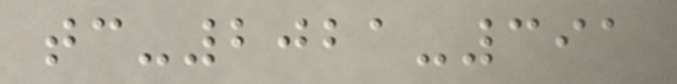tc-2021-391
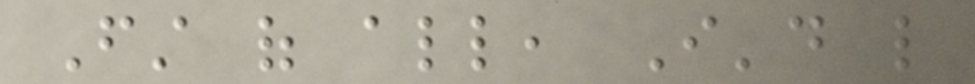First of all, I'd like
